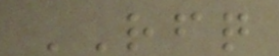RFQ
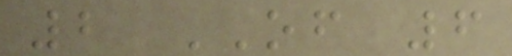2 OF 6
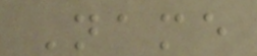Name
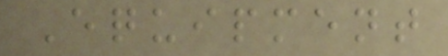Equipment
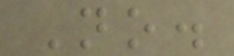No.
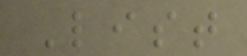List
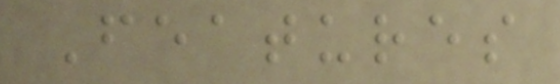Features
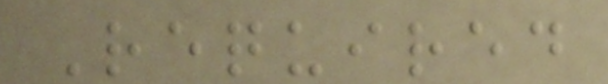Required
